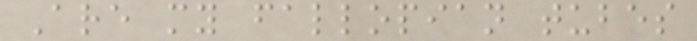Are my fallopian tubes
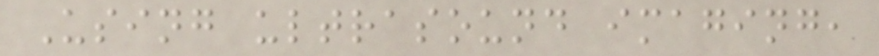Using ultrasound imaging,
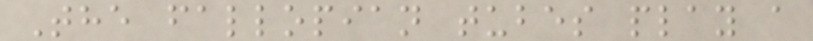The fallopian tubes play a
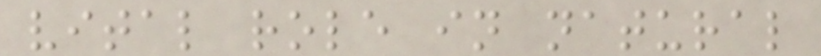vital role in natural
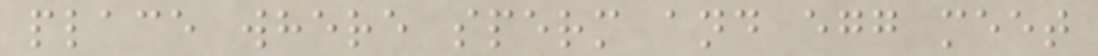place where sperm and egg meet
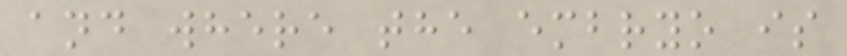and where the embryo is
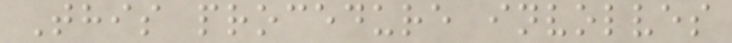This procedure involves
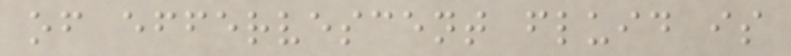of effervescent fluid is
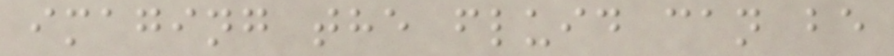imaging the fluid can be
